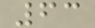63
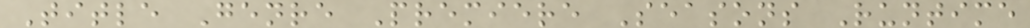Title Genre Premiere Seasons Runtime
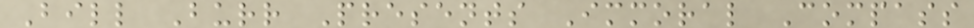Bill Burr Presents Immoral Compass
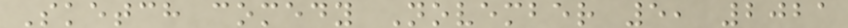Sketch comedy November 5, 2021
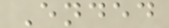Ended
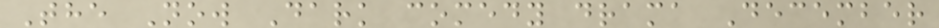The Now Dark comedy drama December
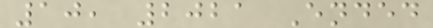10, 2021 Ended
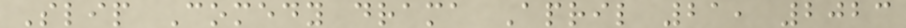Slip Comedy drama April 21, 2023
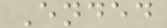Ended
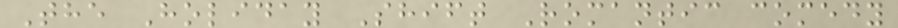The Holiday Shift Romantic comedy
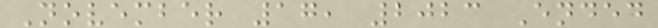November 17, 2023 Ended
